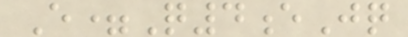E=Q4eJq
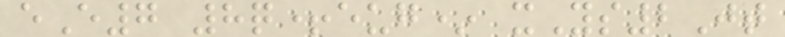eE7 8q+eug* xYs2Jt
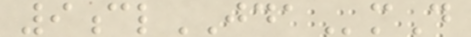9clJDAmD
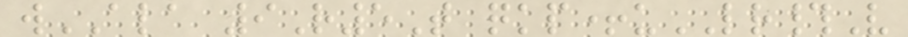wALA 9R5T qkp+uLR#V
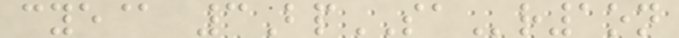cye@ 3BpSAr1on
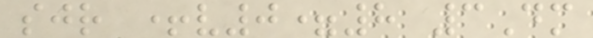sjr +v0=8 3Dm
